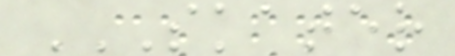SKATER
